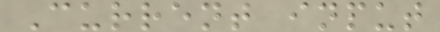Current input
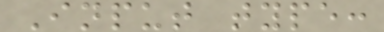Input type:
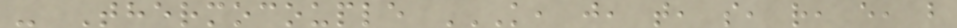- Thermocouple K, J, T, S, R, E, B
